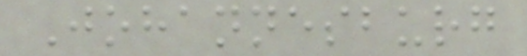Johannesburg
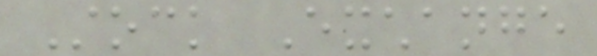Stock Exchange
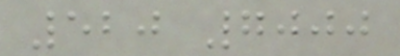520 7000
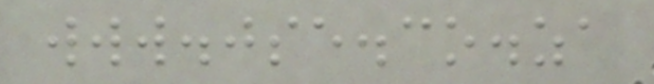www.jse.co.za
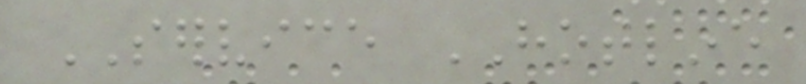SERVICE HOTLINE
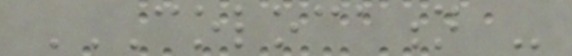COLOCATION -
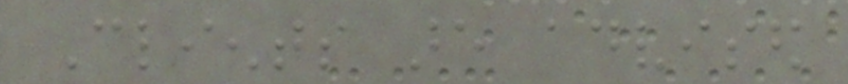Clients are advised
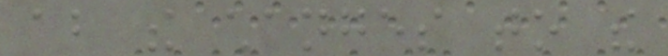about the changes to the
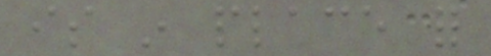is in place for
